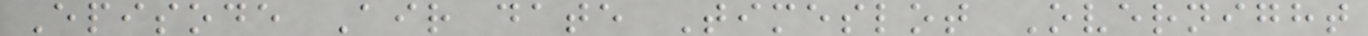Episode Air date Timeslot Overnight
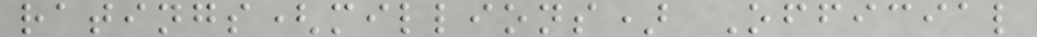ratings(millions) Official
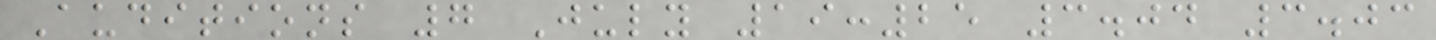Auditions 7 July 19:25 3.04 3.03
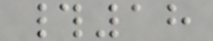#18
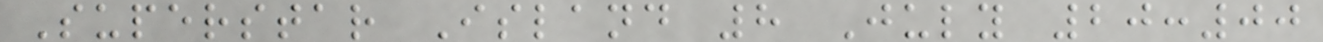Superstar Island 8 July 20:00
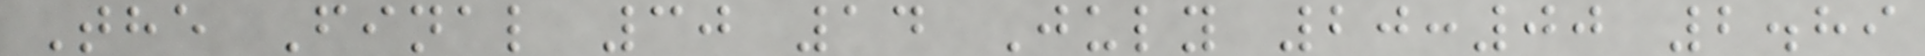The Final 30 14 July 20:00 2.89
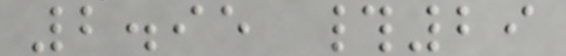2.95 #29
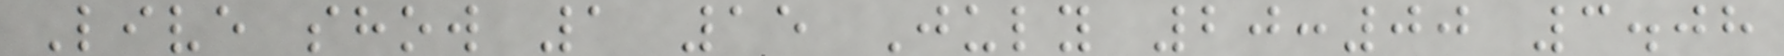Live show 1 15 July 20:00 3.08
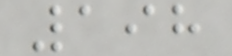198
